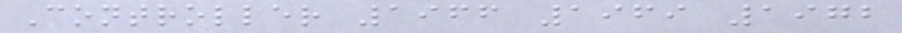Controller 1966 1969 1972
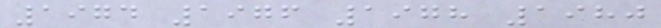1974 1976 1978 1980
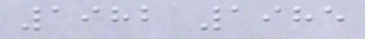1982 1985
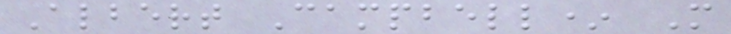Albert Campbell* M
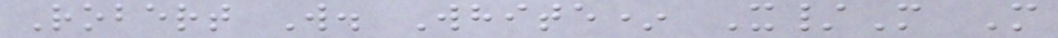Robert W. White* X/M M
